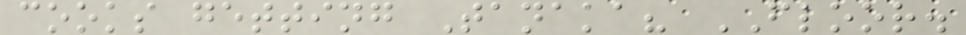cooks getting Tanaka? FLOOR.
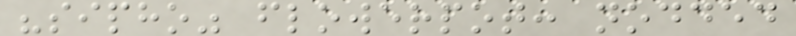"sipho" flowerpot: nodded
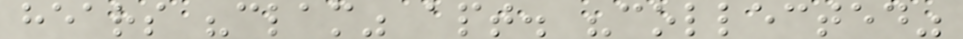hears "clam" apt. "collected"
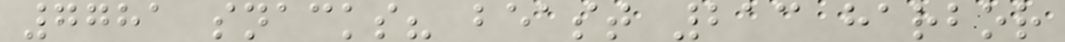7781 snacks? beast 213 harbor
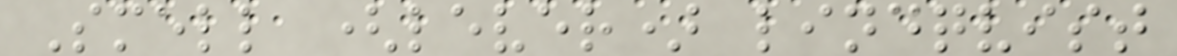Smell (lever) lindqvist
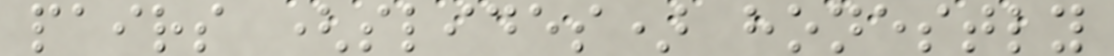pairs (slides) honestly
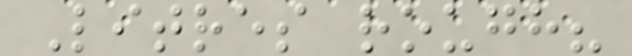Litres rough?
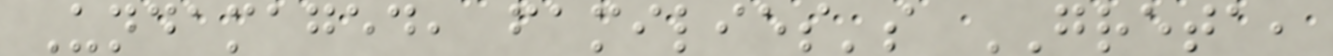Undamaged, families's GRETA,
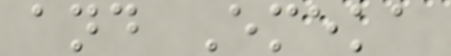and Emeka
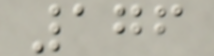176
